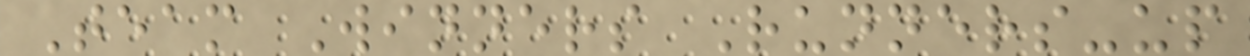Team Winners Runners-up
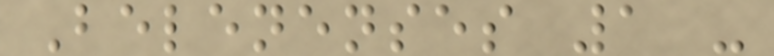Belenenses 1 -
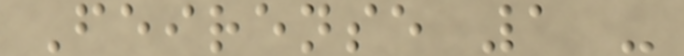Feirense 1 -
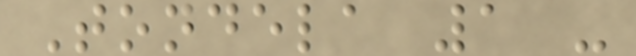Tondela 1 -
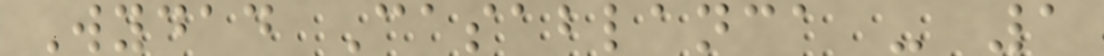Wydad Casablanca - 1
